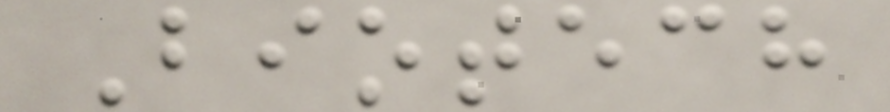Biotech
